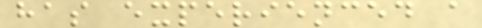has experienced a
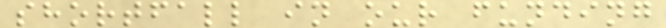shortfall in our funding
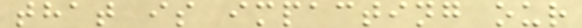that is impacting our
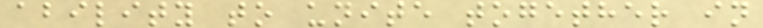ability to unite together in
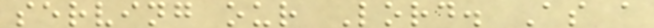serving our Lord. As a
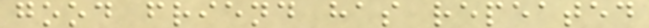good friend has repeated
